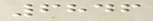6846
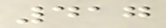417
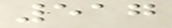517
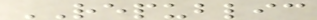REPUBLIC
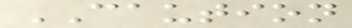CAUTION
